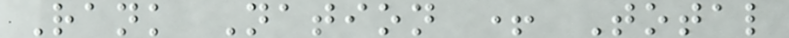Rank Nation + Total
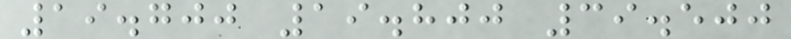19.700 19.800 39.500
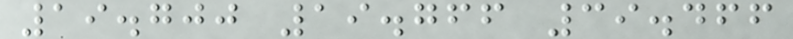19.700 19.766 39.466
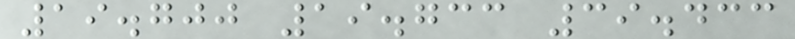19.700 19.733 39.433
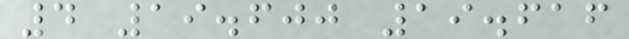4 19.600 19.616
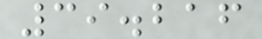39.216
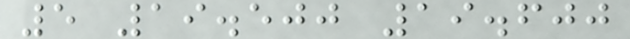5 19.500 19.600
